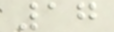17
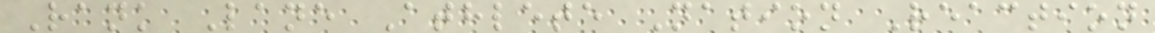Rank Lane Athlete Nation Reaction
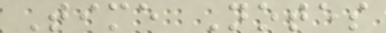Time Notes
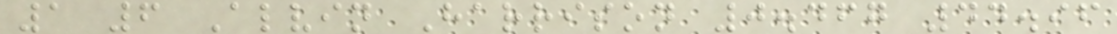1 6 Alvin Harrison 0.467 44.96
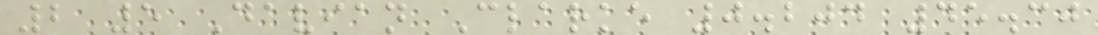2 5 Davian Clarke 0.204 45.30
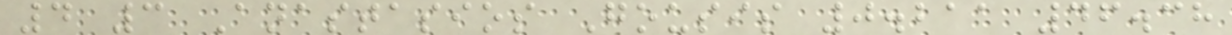4 3 Anastasios Gousis 0.211 46.38
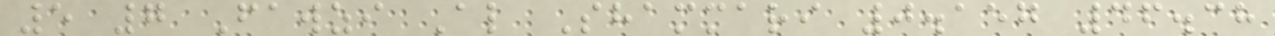5 7 Fawzi Al Shammari 0.157 46.38
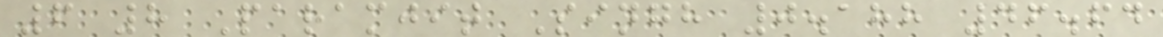6 8 Paramjit Singh 0.188 46.64
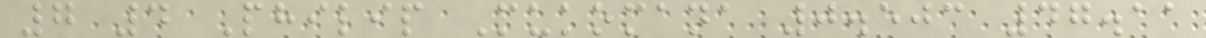7 4 Philip Mukomana 0.503 47.11
